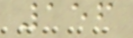156
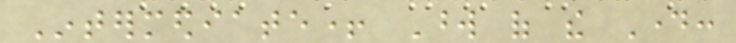Intermediate+ Word of the Day:
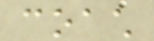coach
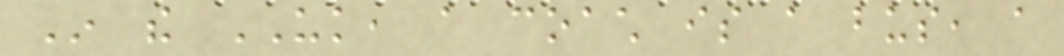In the UK, a coach is a bus, a
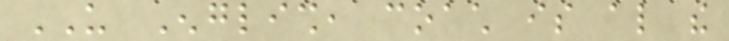US English, coach is also the
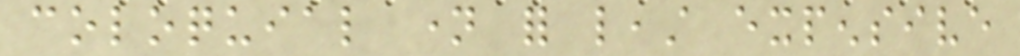coloquial name for least expensive
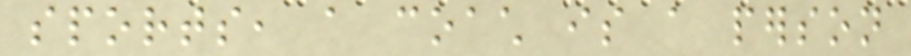sports, a coach is a person
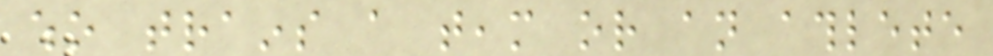who trains a team or an athlete
